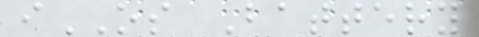iOS Battery
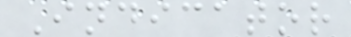Indicator
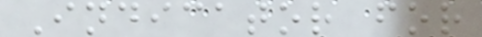Indicator for
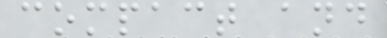compact and
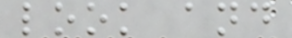look and
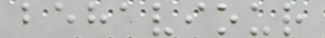behaviour
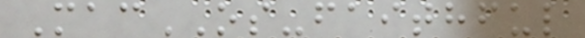MacOS-faithful
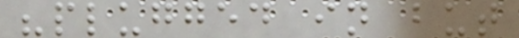"plugged in but
